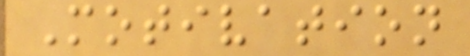Motivation
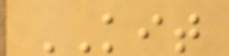KIT
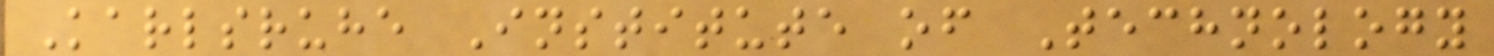Karlsruhe Institute of Technology
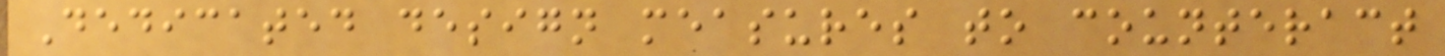Dedicated design measures to counteract
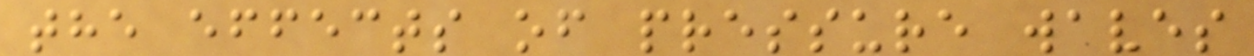the effects of pressure waves
